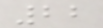22
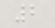2
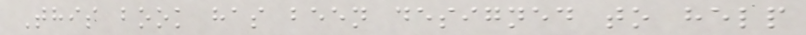This book has been designed to help
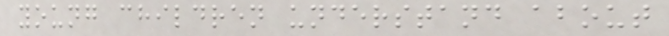young children understand about
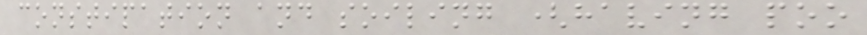constipation and soiling (having poo
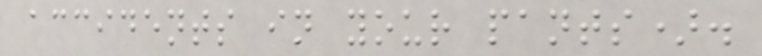accidents in your pants).
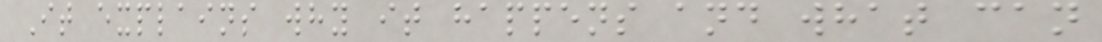It explains why it happens and what can
